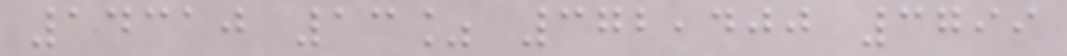14310 13% 372,400 3799
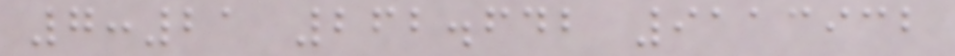7:21 262.642 9113932
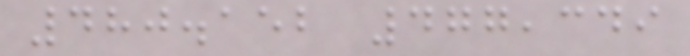480.152 477,349
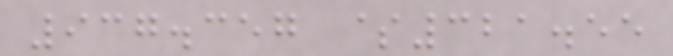937.357 $321.55
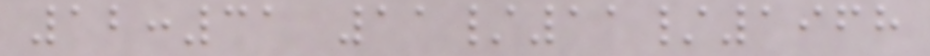12:31 11/11/1968
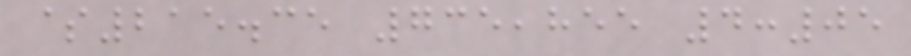$215.35 735,855 4:05
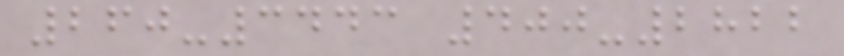260-3443 400-2822
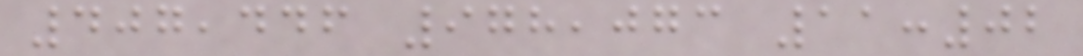407,446 978,073 11:02
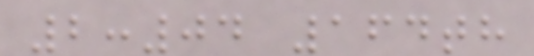2:04 164th
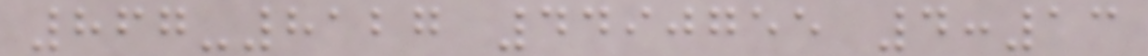867-8127 4490755 4:13
